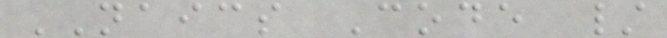NAICS Code /
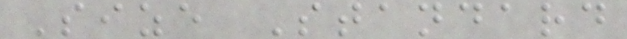Size Standard
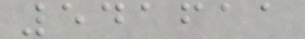541611
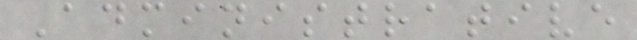Administrative
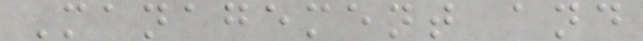Management and
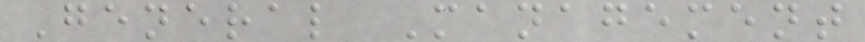General Management
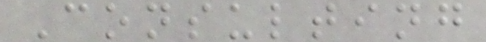Consulting
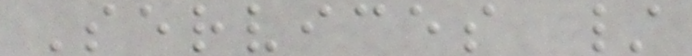Services /
